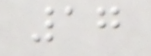17
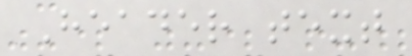Header text
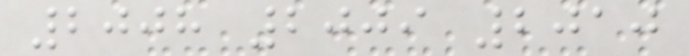2008 2009 2010
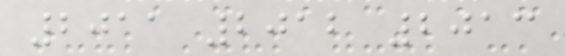2011 2012 2013
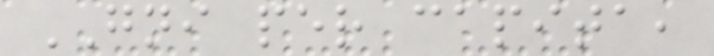GNI per capita,
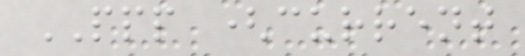PPP (current
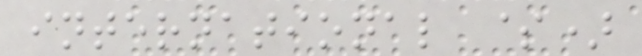international $)
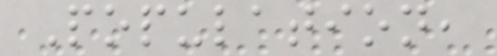Population,
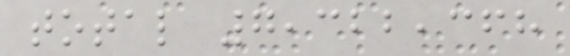total 7,322,368
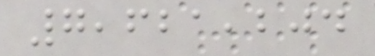7,621,204
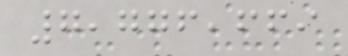7,776,669
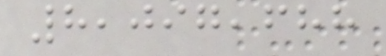8,097,688
